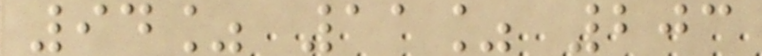94% 11% 203
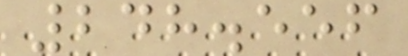248.556
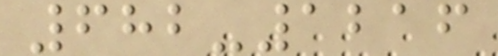682-1216
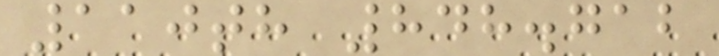110th 848.712
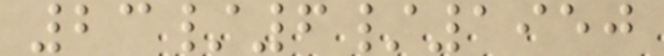23/6/1950
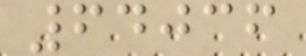64036
